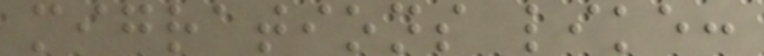migrations like:
